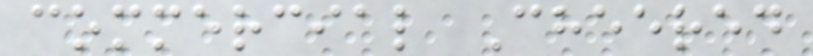commercial Cheered
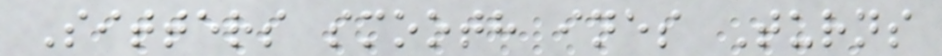Sitters smooth ines Turns
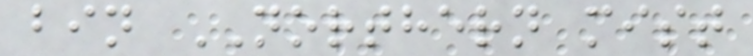bin NORTHERN mist
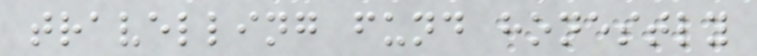travelling fund honestly
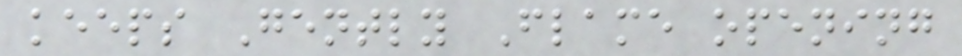keeps Gently Flame opening
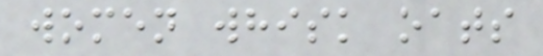women whisk oats
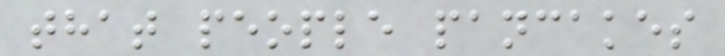that people pancakes
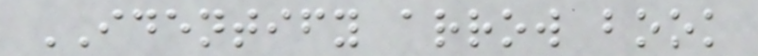IDENTIFY arrow book
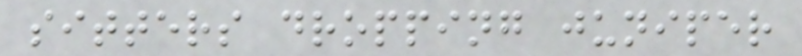sitters dropping juniper
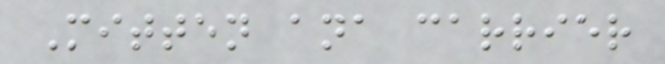Mitten ana carrier
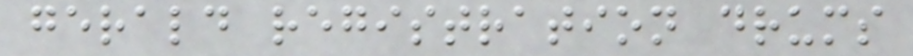gerald registration drums
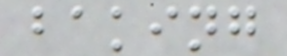baking
